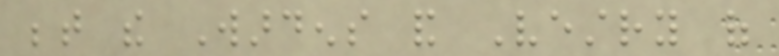between the Wardens and Vestry of
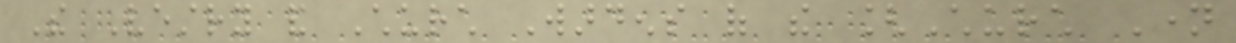The Vestry and Church Wardens of the [Church Name
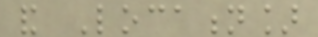and Location]
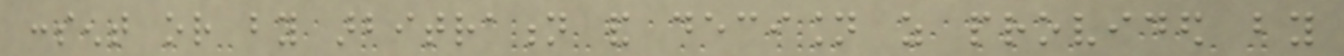consent or by arbitration and decision as provided by
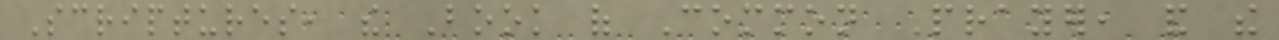Scriptures, the Book of Common Prayer, and the
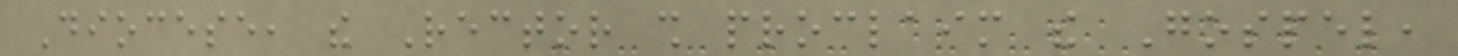Diocese, the Rector shall proclaim the Gospel,
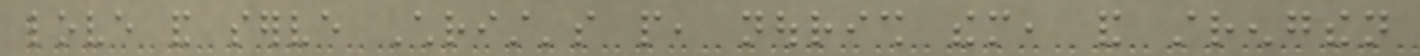love and serve Christ's people, nourish them, and strengthen
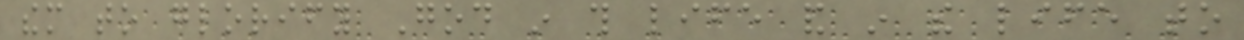them to glorify God in this life and in the life to
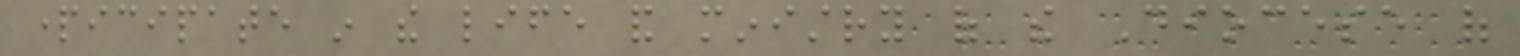participate in the life and ministry of the Diocese of
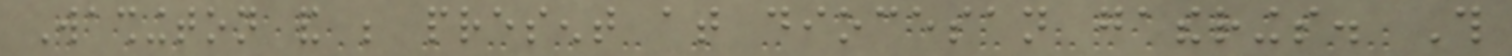Washington and be present at diocesan gatherings. This
